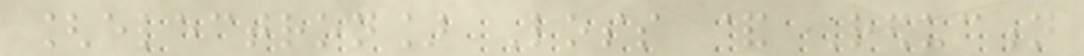[electron] Loss & Reduction
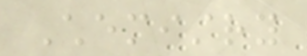Chemistry
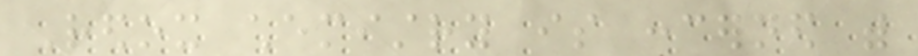Redox chemistry is concerned with
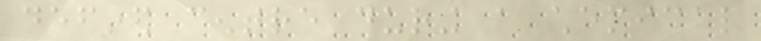defined centre during a chemical
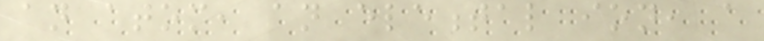an atom, an elemental ion, a
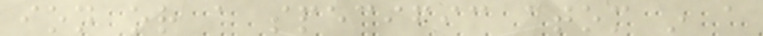ion or a specific atom in a
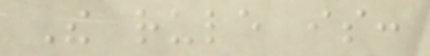The rule is:
